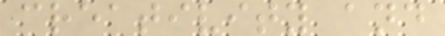creativity and
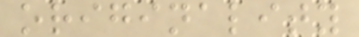originality
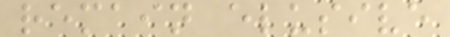remain elusive
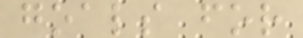goals for
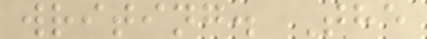writing. The
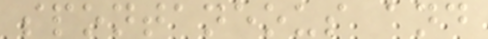spontaneous and
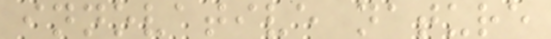innovative nature
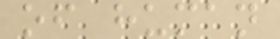of human
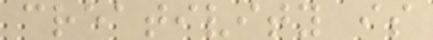creativity is
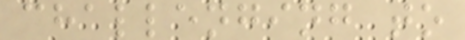challenging to
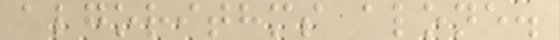algorithms alone.
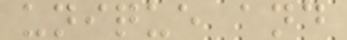unique and
